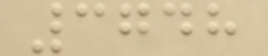3748
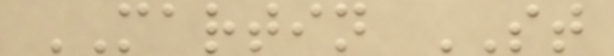MARTIN ST
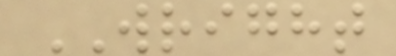WRIGHT
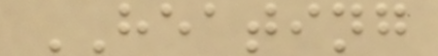HEATING
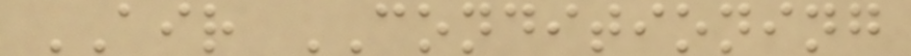AIR CONDITIONING
